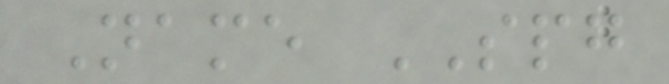Name SPG
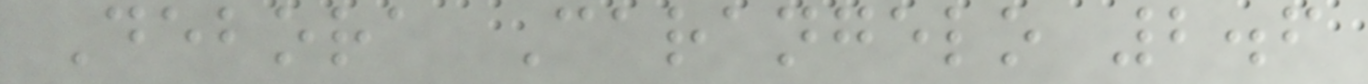Debora Carangelo 2.6
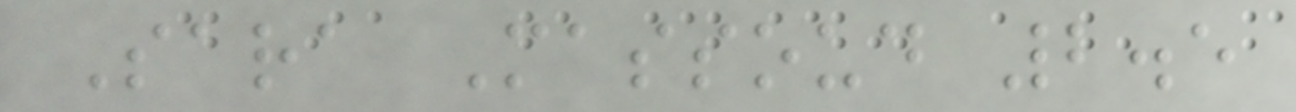Sara Massoud 2.5
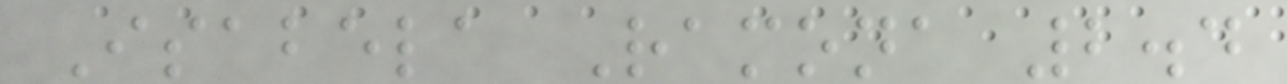Isabela Ramona 2.4
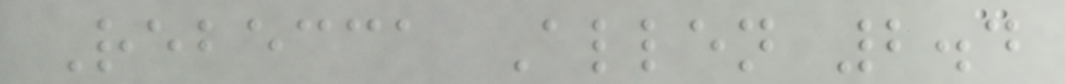Rebecca Allen 2.4
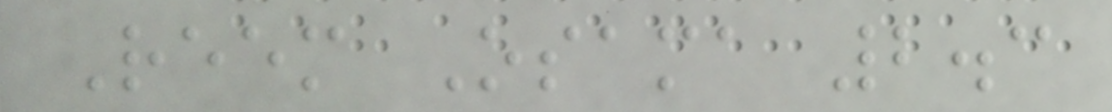Reem Osama 2.3
